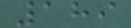189
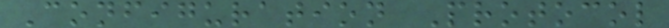Configuration Protocol
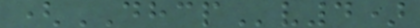(DHCPv4)
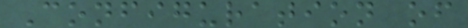Configuration of
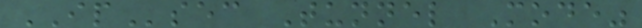IPsec Tunnel Mode"
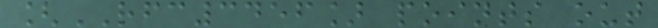[RFC3456] points out
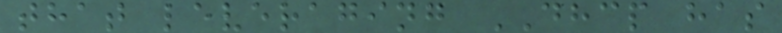that leveraging DHCP has
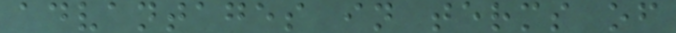advantages in terms of
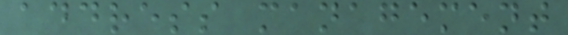address management
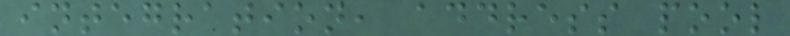integration, address pool
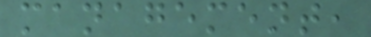management,
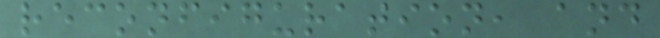reconfiguration, and
